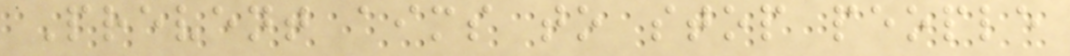Prevent aims to stop people
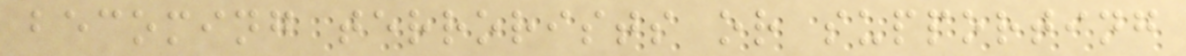becoming terrorists or supporting
